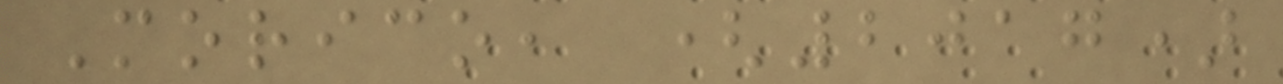Morico, (2017)
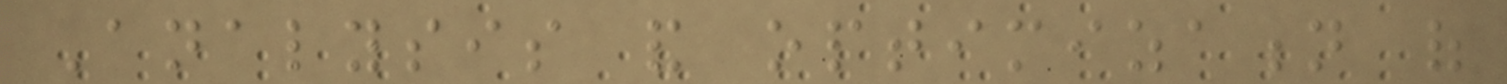Analysis and optimization of
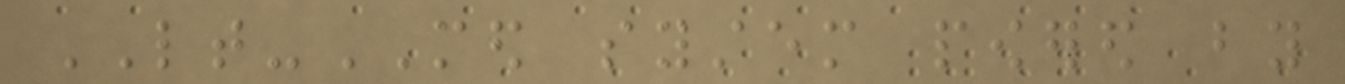LT-MED system powered by
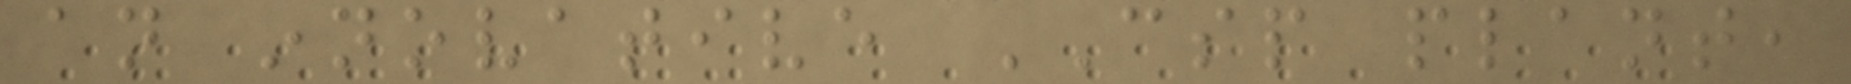an innovative CSP plant,
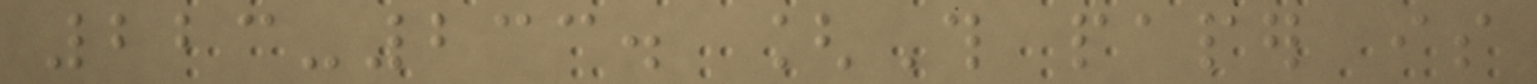223-233. [This paper is
